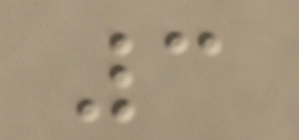3
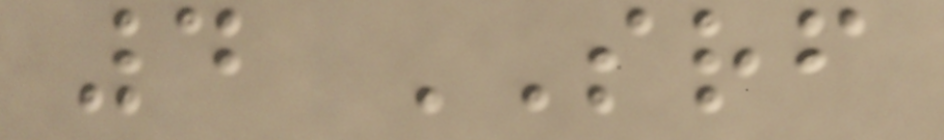4 SRF
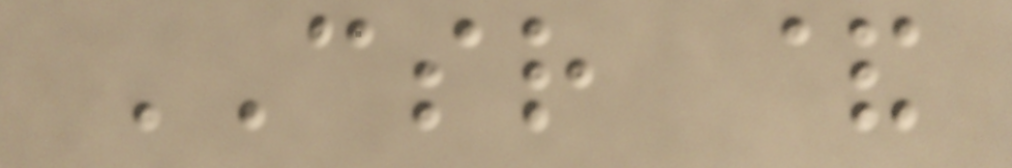CSR &
